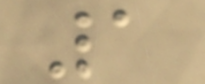1
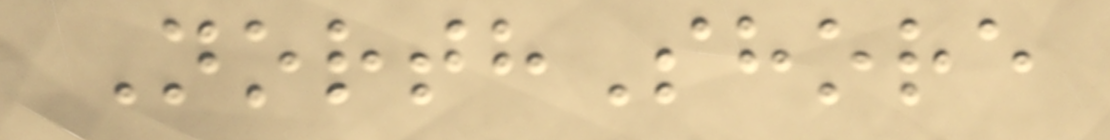NorthShore
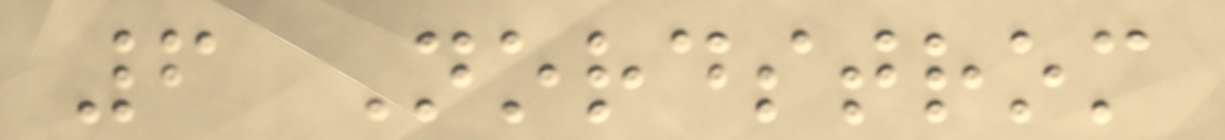6 Nordstrom
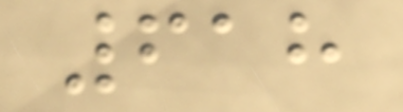618
